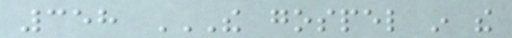358 THE GOSPEL IN THE
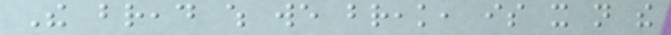The bread which we break, is it not the
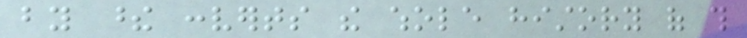by these converts the whole history of this
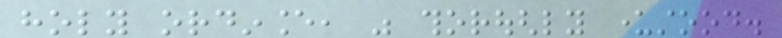holy ordinance, was thoroughly understood.
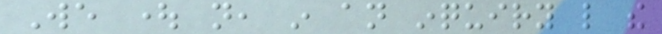We ought not, in an inquiry like the
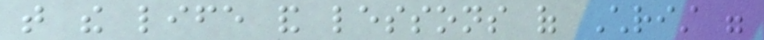that the life and lessons of Christ were
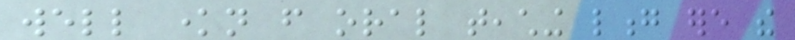well known from oral teaching long ere the
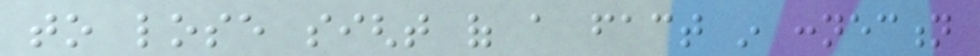to lose sight of a fact in connection
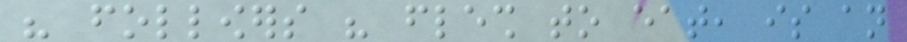his followers his flesh to eat, is an
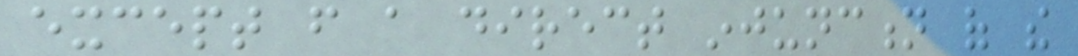except from a direct injunction of the
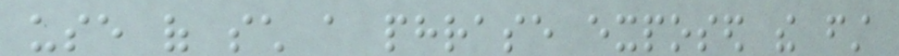use of such a phrase exposed the first
